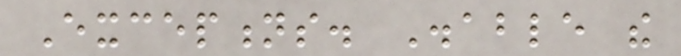Exceptions. Disable the
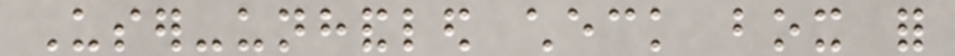User-unhandled check box for
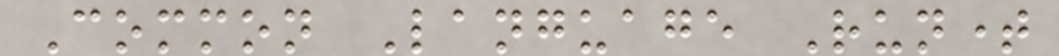Common Language Runtime
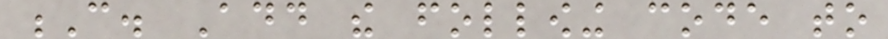C. Add the following code to
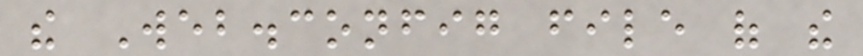the Web.config file of the
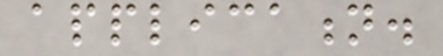application.
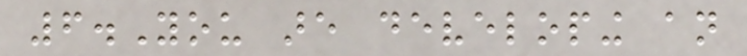6.You are developing an
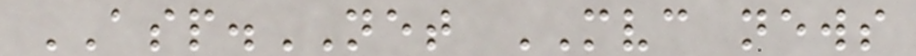ASP.NET MVC news
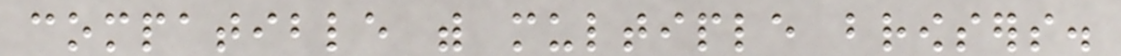compatible with multiple browsers.
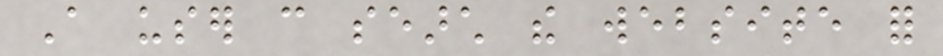A user can search the website for
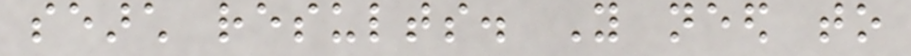search results. You need to
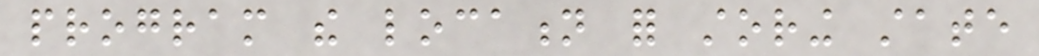program the location for storing state
